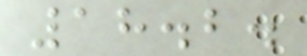18.2.
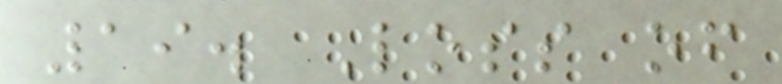19. Loss of
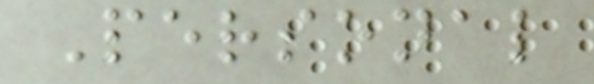Personal
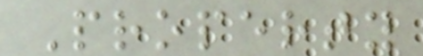Property
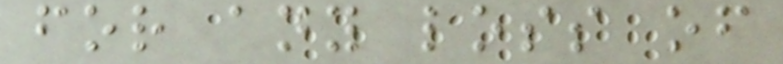for any loss of
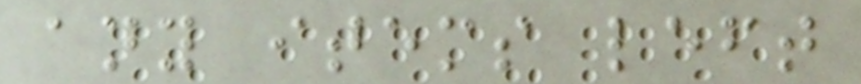any items left
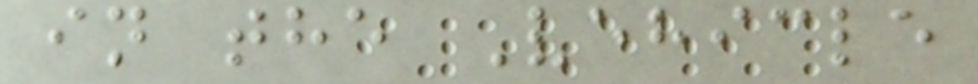in the Vehicle
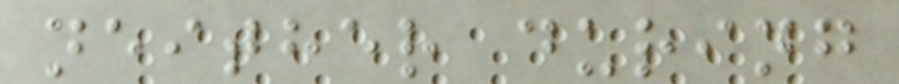neither during
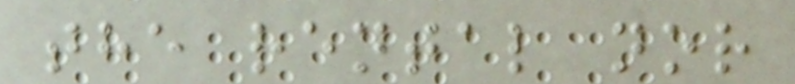the rental nor
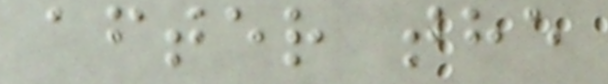after the
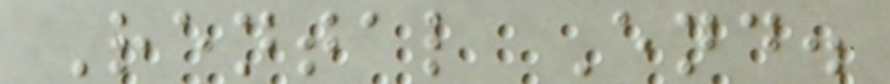Rental End.
